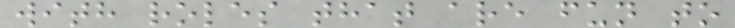with roles that are fun to
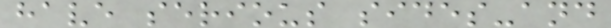have serious sides-and
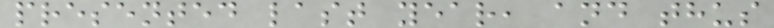presented last year, and thus
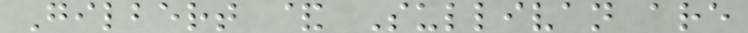Gilbert & Sullivan are
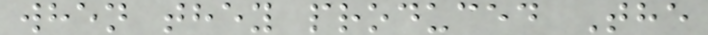when they produced The
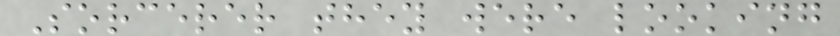Sorcerer they were looking
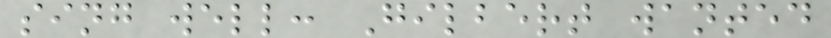sing well: Gilbert wanted
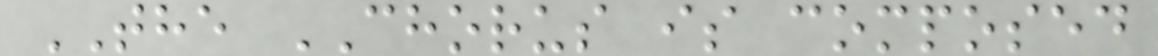THE CHORUS is composed
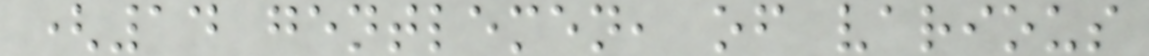(14 gentlemen, of various
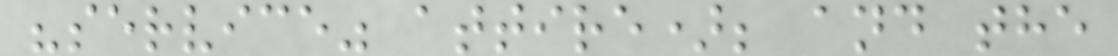"service" attire); and the
